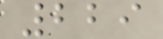229
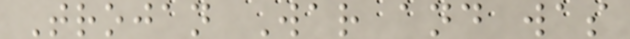Trojan War and was
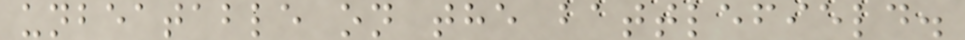unbeatable on the battlefield.
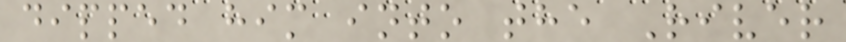dipped him into the River
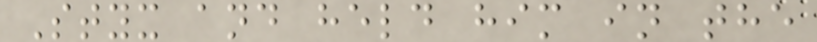Styx and held him in the
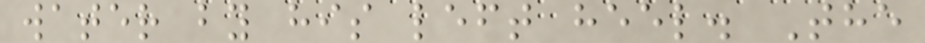water by his left heel. The
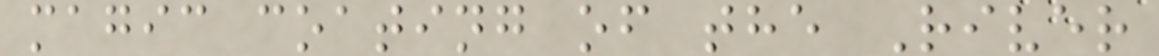magic coating of the River
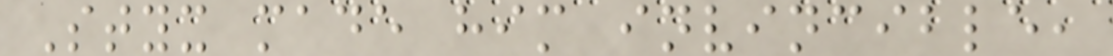Styx made him invincible,
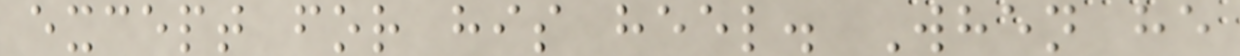except for his heel. When he
